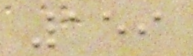159
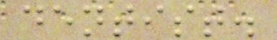dentist.
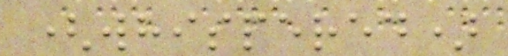(whispered)
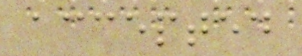accepted
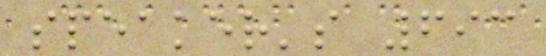speaker's 693
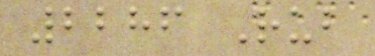2286 Rub
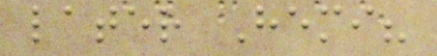later Hemi?
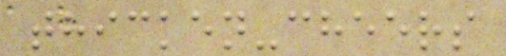thicken-cheers
